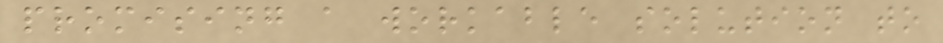promising a workable solution to
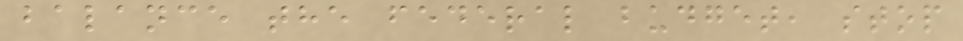balance the federal budget, stop
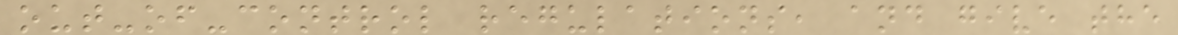out-of-control regulations, and give the
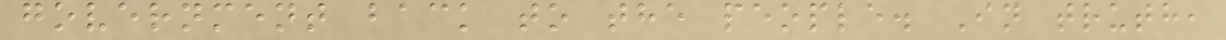government back to the people. In truth,
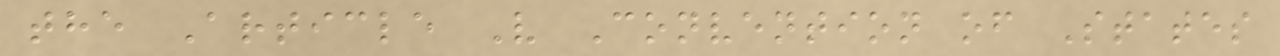the Article V Convention of States
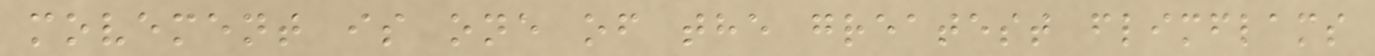movement is one of the greatest flimflams
